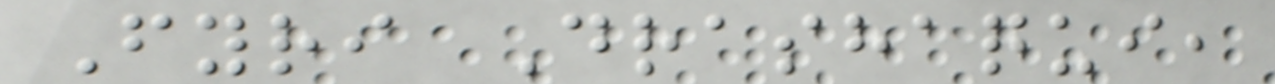Fyri Drashaqui,
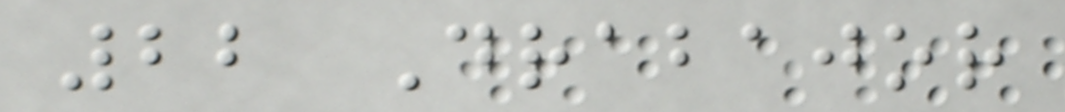22 Drabajor
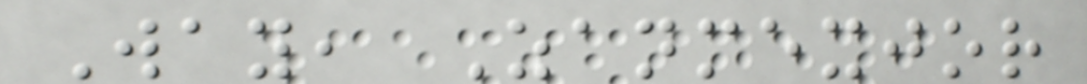Way, Zanmexjor
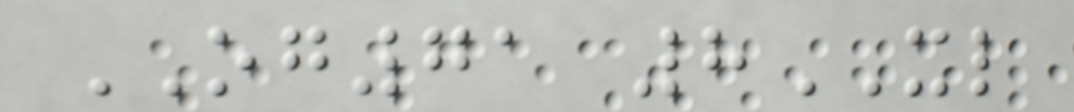OG71 8XL
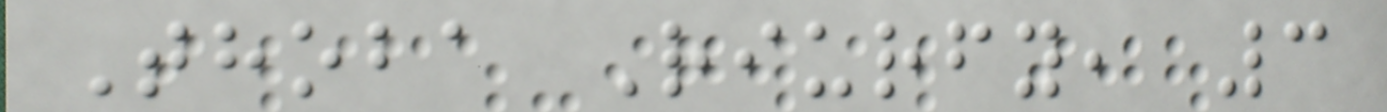Thoba Riurfy, 3
